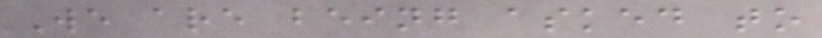We are being asked to
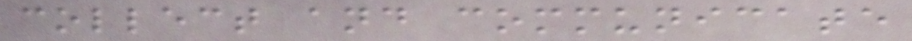collect and communicate
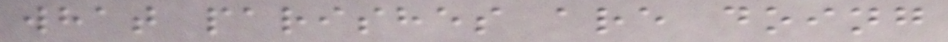what parishes are doing
